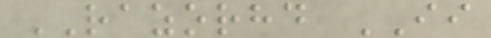RAZORHD II
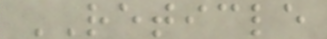RETICLE
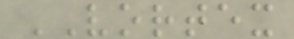VORTEX
